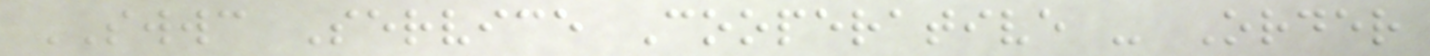SWWC Service Cooperative - Order
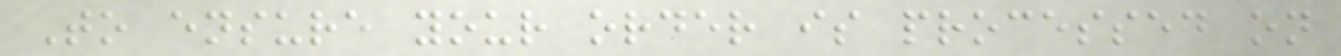To ensure your order is processed on
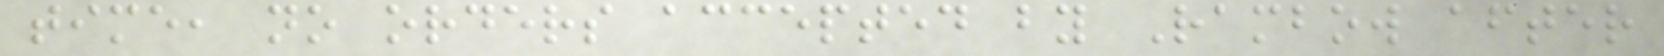time, no orders accepted by Rambow after
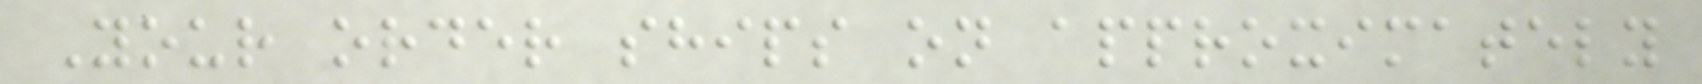Your order ships on approximately
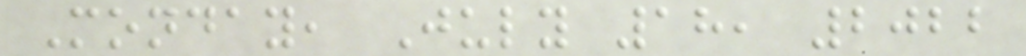Monday, July 18, 2022
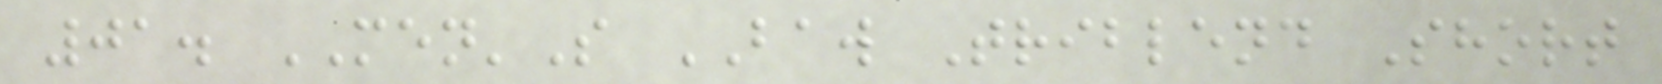01. MEN'S BAW Triblend Short
